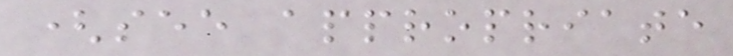(see appropriate
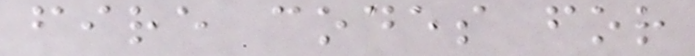fire codes for
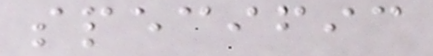specific
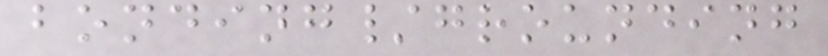bonding/grounding
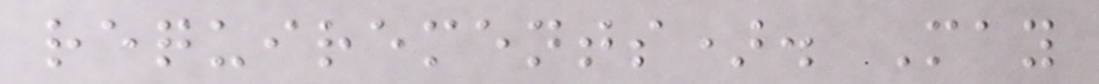requirements). May
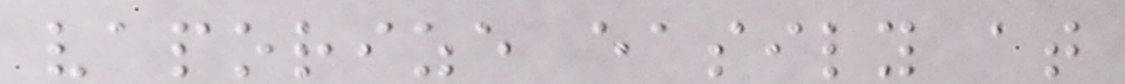vaporize easily at
